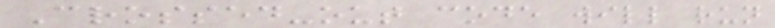Crossed-out code will run
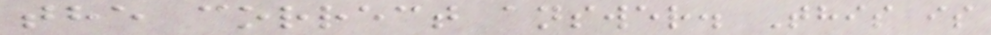the correct answer. This is
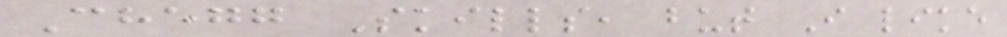Chegg Skills, but I like
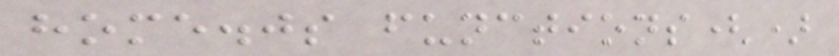home.js functions()
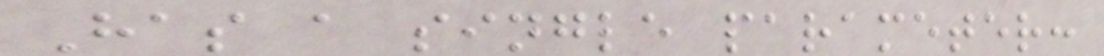Has a single parameter:
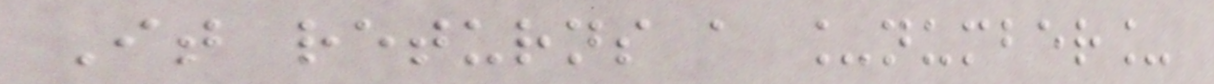It returns a _number_
